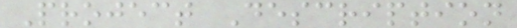Project Description
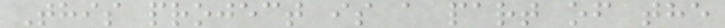This project is a part of the
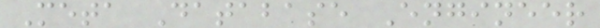Meta Database Engineer
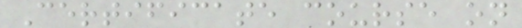Certificate course on
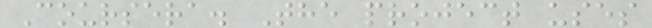Coursera. The project uses
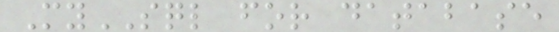MySQL for database
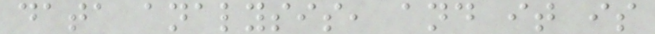data analysis, and it is
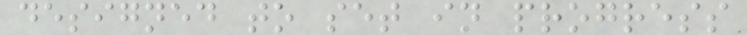designed to set in progress
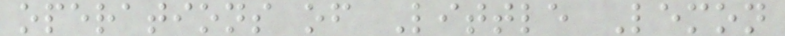operations of Little Lemon
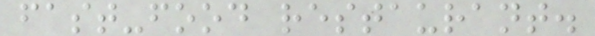fast-food restaurant.
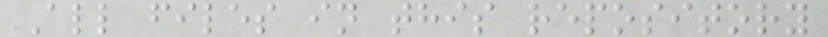All files in this repository
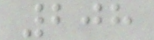208
